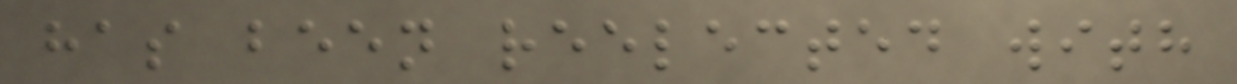has been reelected with
